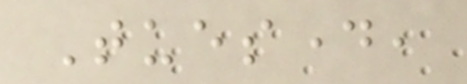Tuesday,
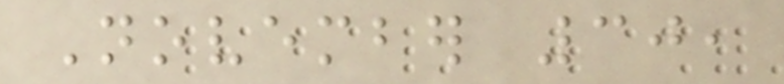November 30,
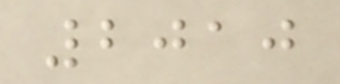2010
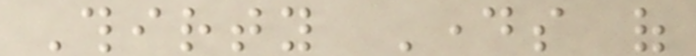Thirty Days of
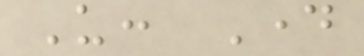Us: Day
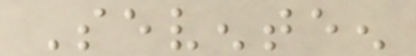Seventeen
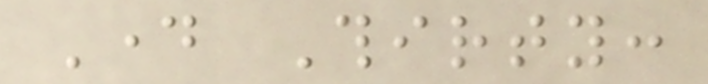Day Thirty:
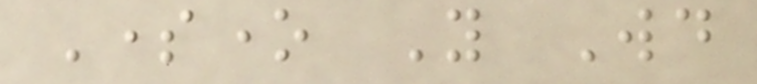Someone You Would
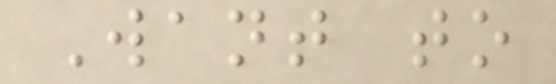Want to
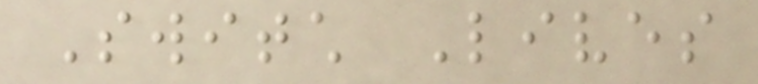Switch Lives
